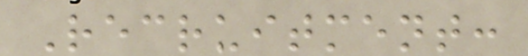Recruitment:
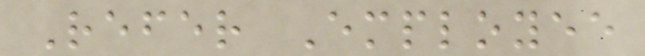Refer Employee
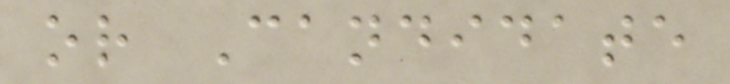or Candidate
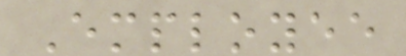Employee
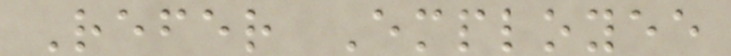Refer Employee
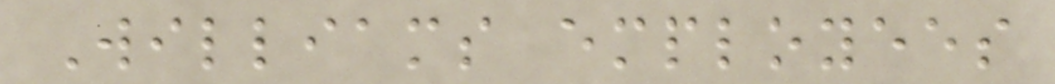Williams employees
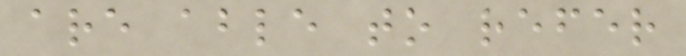are able to refer
